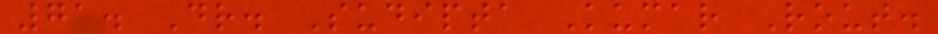71. Dr. Sudipta Kumar Rout.
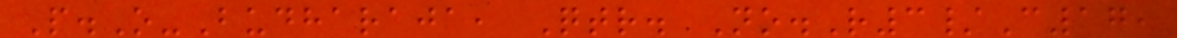P.O-Budharaja, Qtr. No.R3/C17,
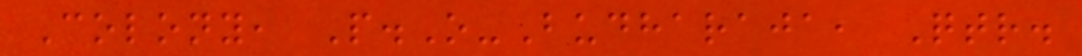Colony, P.O-Budharaja, Qtr.
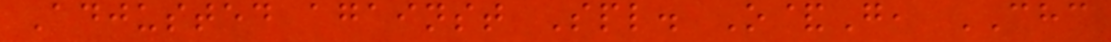Adjusted against Spl. O&G, CHC
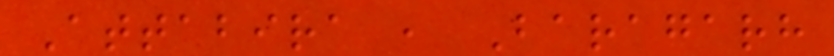Attabira , Baragarh
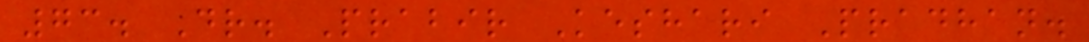73. Dr. Prabir Keshari Pradhan.
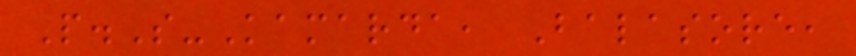P.S-Kamarda, Balasore,
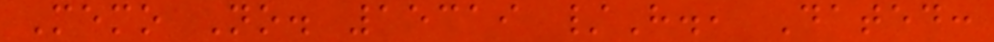Memo No. 15319 /H., Dated:
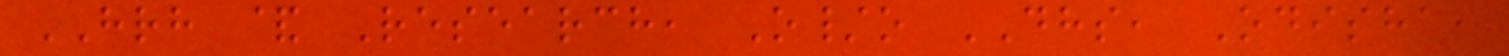HRH & Research, O/o DHS, Odisha,
